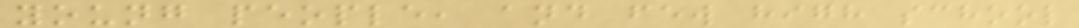young people, and few high school
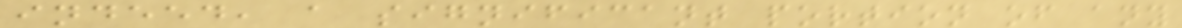indeed, a significant portion of any
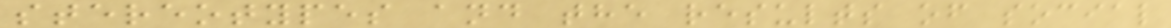stereotypes and the results of social
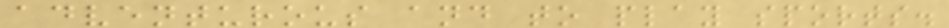adventurous and to play sports.
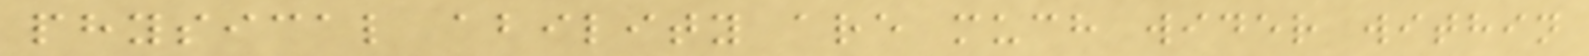physical ability are much wider within
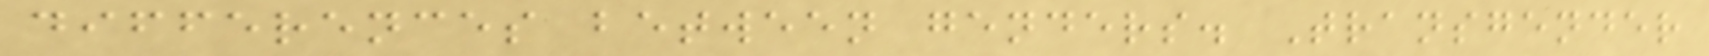differences between genders. Transgender
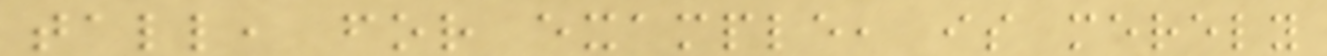tall, for example, is merely
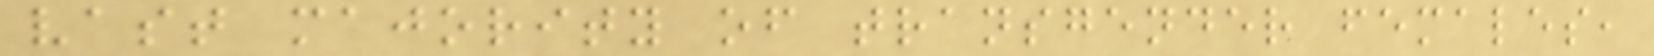vast majority of transgender females,
